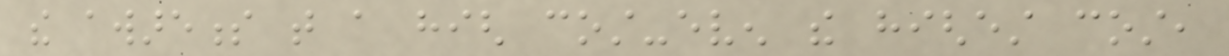the awareness that a high cost-even the highest cost,
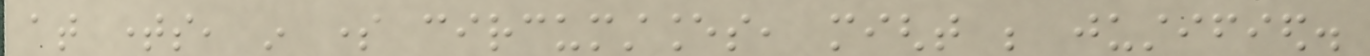at times, in some circumstances, might be justified.
